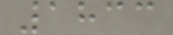1833
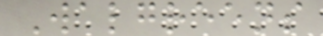Walgreens
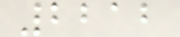2212
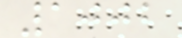1002
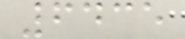6435
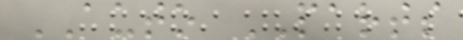AUTO PARTS
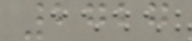2727
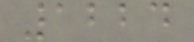1224
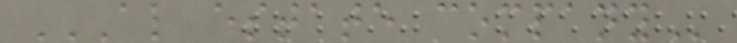AL ESTATE COMPANY
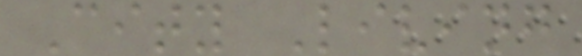City Living
